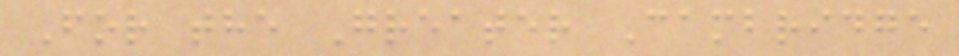For the Greater Cambridge
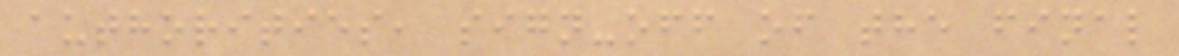authorities, sign-off of the final
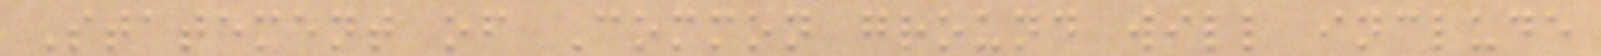Statement of Common ground will include
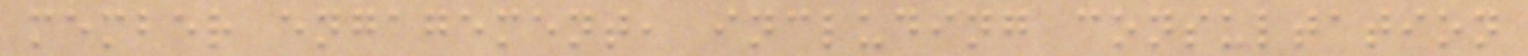member engagement, including consultation
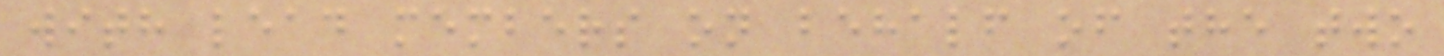with lead members on behalf of the two
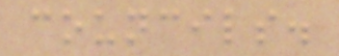councils.
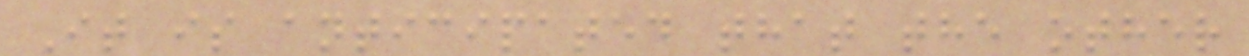It is anticipated that the other
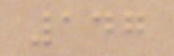147
